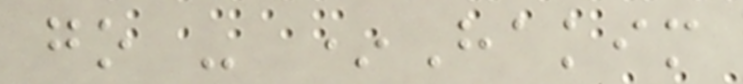go - *Hakim
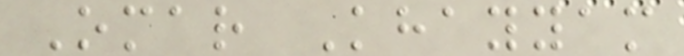Omar Khayyam
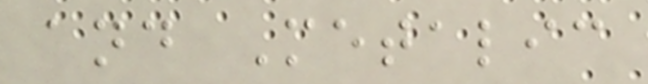and Metalic
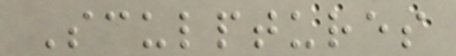Sculptures
